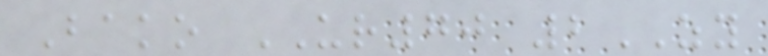Bako UR70 2ZY
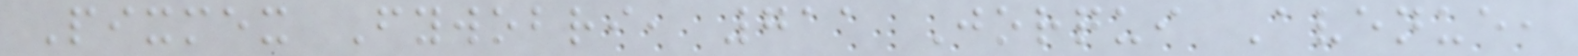Pixmex Fywobri, 711 Jorqui Avenue,
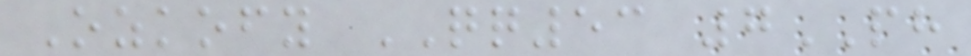Ozkofy QQ53 7PH
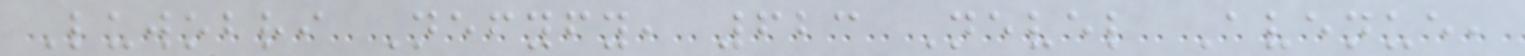Luwobri Nefyfy, 623 Nevel Avenue,
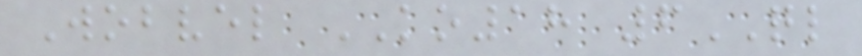Wobvel KO18 6QL
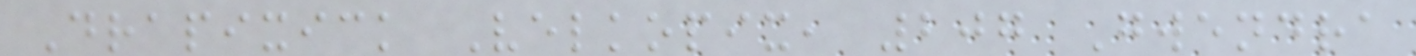Drapixick Velkopix, 207 Gwendra
